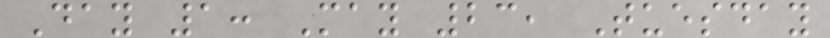Day 1: May 23, Tuesday
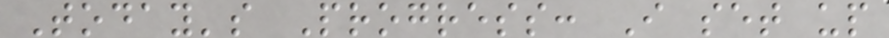Today's Progress: I set up
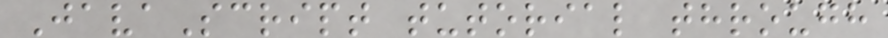JavaScript tutorial through
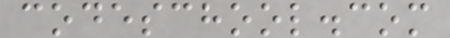codeschool.com
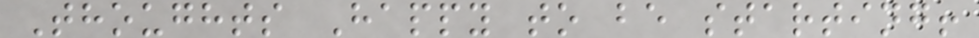Thoughts Happy to be starting!
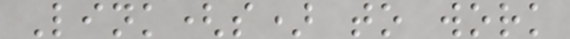Link(s) to work
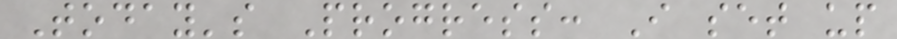Today's Progress: I set up
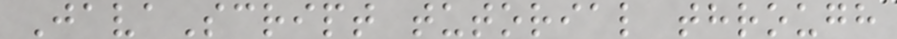JavaScript tutorial through
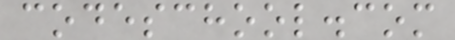codeschool.com
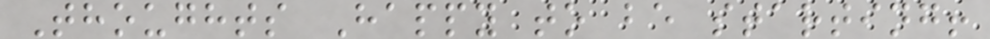Thoughts Happy to be starting!
